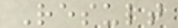Result
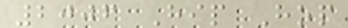2006 Hip Hop
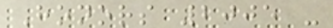Honors 2005 -
